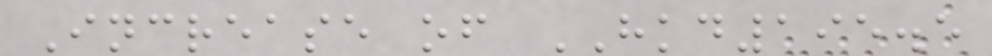Increase of HKD195.5
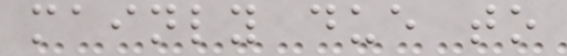mainly due to
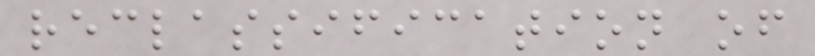reclassification of
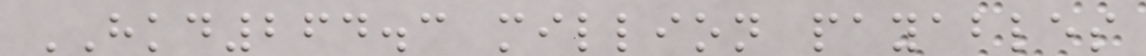HKD264.3 million payables
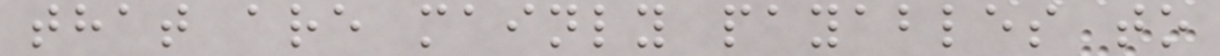that are mainly payables to
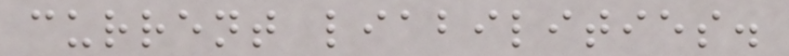current liabilities.
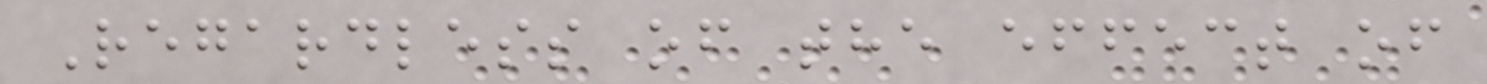Regardless of the effect of
